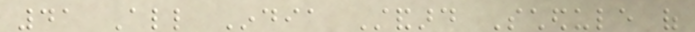41 All India Standard Schedule of
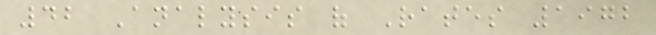42 Analysis of Rates 1972
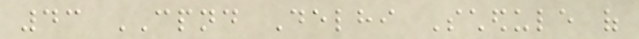43 CPND Delhi Schedule of
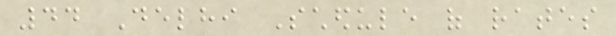44 Delhi Schedule of rates
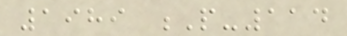1989 P-114
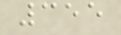355
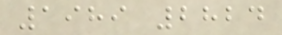1989 2824
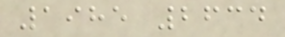1985 2634
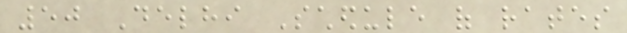50 Delhi Schedule of rates
